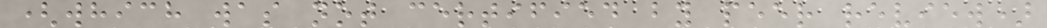(which was not certified by peer review)
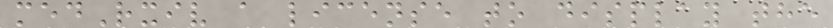medRxiv a license to display the
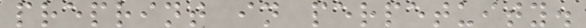preprint in perpetuity.
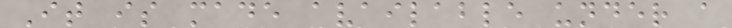It is made available under a
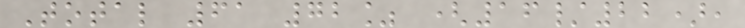Total 61 72% (16/22),
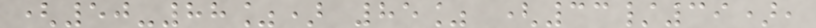(50-88%) 85% (33/39),
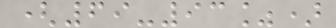(69-93%)
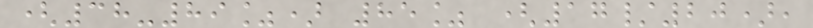(38-89%) 85% (17/20),
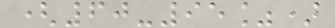(60-95%)
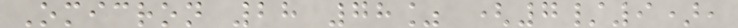Omicron 28 78% (7/9),
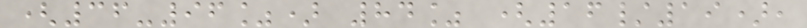(36-96%) 84% (16/19),
